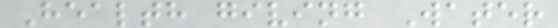Health giving Water
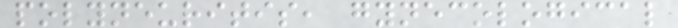polyneuritis, gynecological
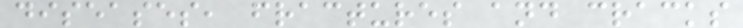diseases, fractures and cracks
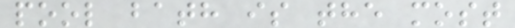pool bath is the most
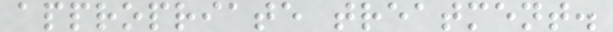appropriate treatment.
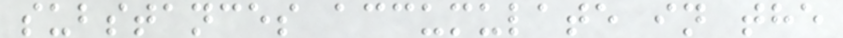substances accumulate in the
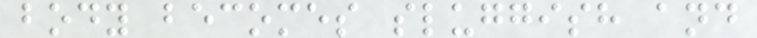body becomes sluggish and
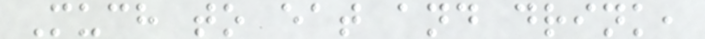Much to eat and drink,
